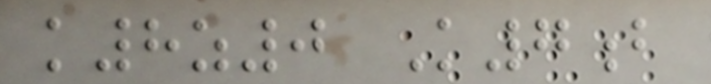k8z0 K7b
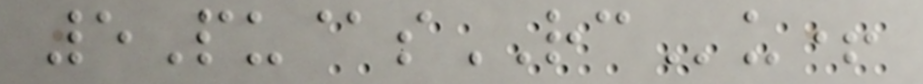5Pu@sRCu+
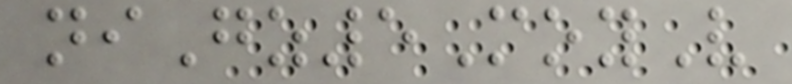niGz5MoyV
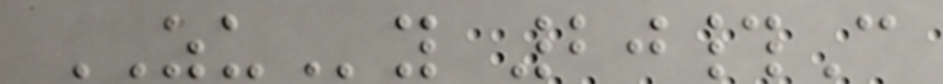ZUy 20#C
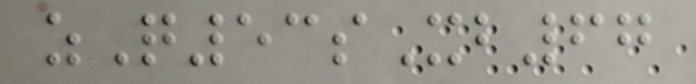zQ53sXb67
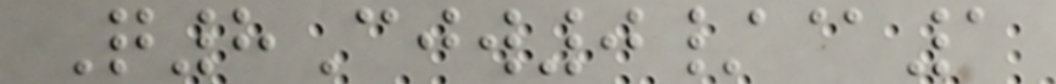Q8Cjw0/@1
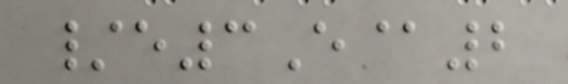/e3E@2
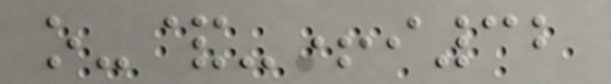o-&-+i32
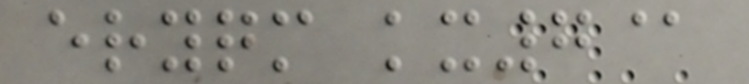eryqm kx7@
